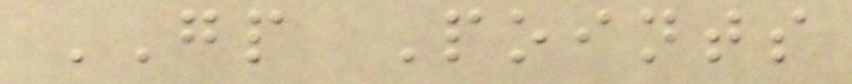GP Points
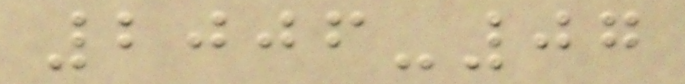2006-07
